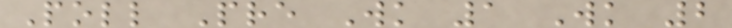Poll Pre Wk 1 Wk 2
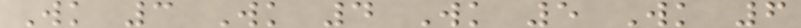Wk 3 Wk 4 Wk 5 Wk 6
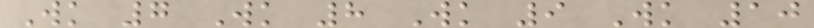Wk 7 Wk 8 Wk 9 Wk 10
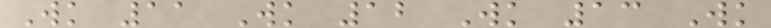Wk 11 Wk 12 Wk 13 Wk
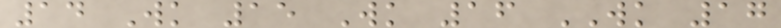14 Wk 15 Wk 16 WK 17
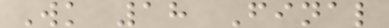Wk 18 Final
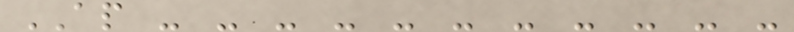AP - - - - - - - - - - -
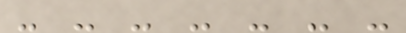- - - - - - -
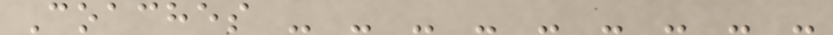Coaches - - - - - - - - -
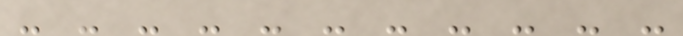- - - - - - - - - - -
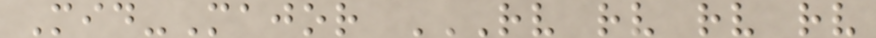Mid-Major RV RV RV RV
